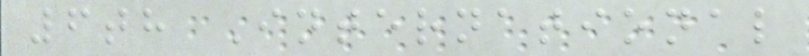6th International
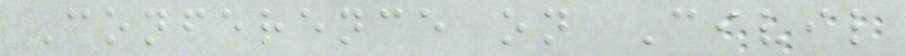Conference on Civil
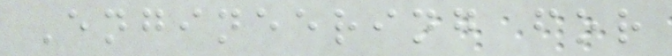Engineering for
